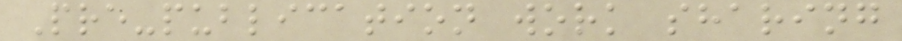Pre-publication work sharing
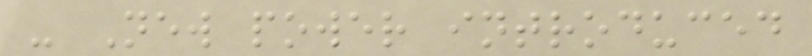- New power introduced
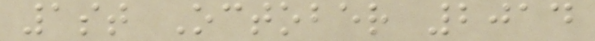1st October 2014
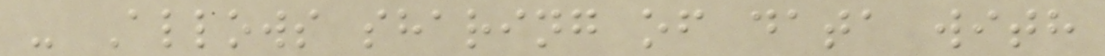- Allows sharing of data with
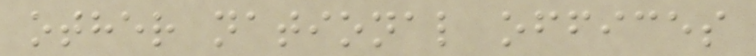other national offices
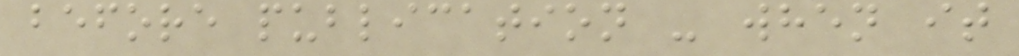before publication - when it
